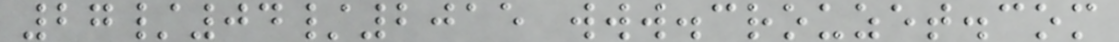27/04/2015 www.crouzet.com
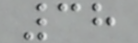38
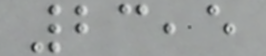23,5
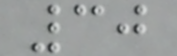30
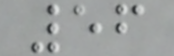56
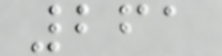261
